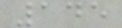145
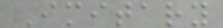Imitary
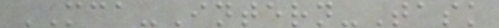MCA-Intern-Task
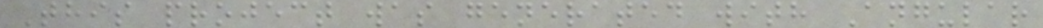This project was generated with Angular
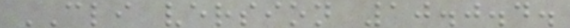CLI version 10.0.4.
